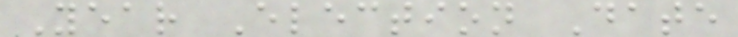Year Election Date
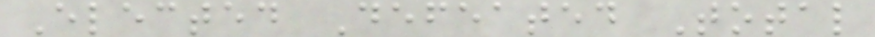Elected Defeated Total
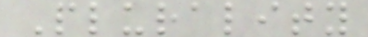Plurality
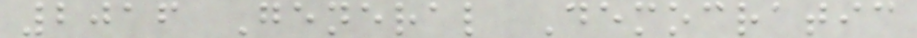2016 General Democratic
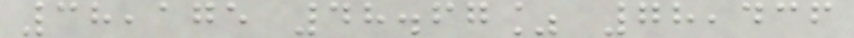38,175 48.67% 78,436
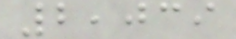2,039
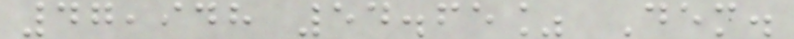47,948 54.65% Dem.
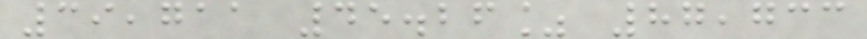39,711 45.26% 87,733
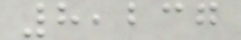8,237
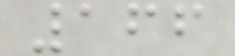166
